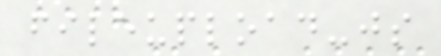fileupload-js
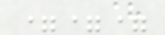===
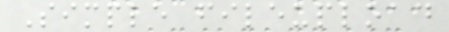Simple fileupload
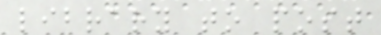library to post
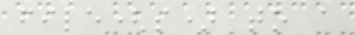file(s) to a
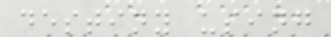destiny using
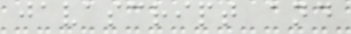javascript and
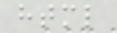html
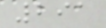291
